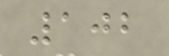102
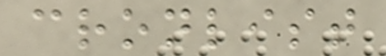cronlist
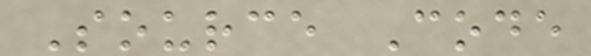Source Code
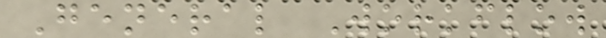General Workflow
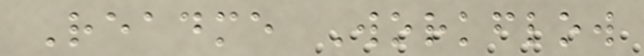Readme Workflow
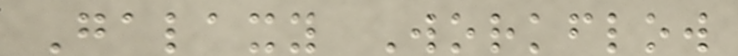Galaxy Workflow
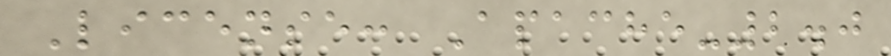License: Apache-2.0
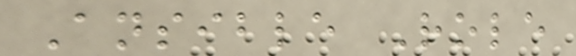Ansible Role
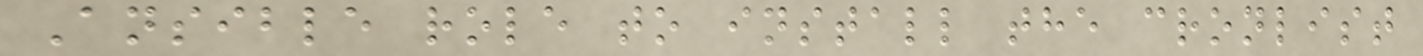Ansible role to install the cronlist
